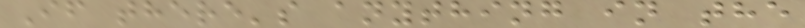If there's anything in the
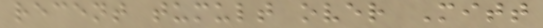recent tumult over Mitt
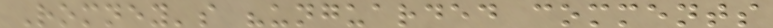Romney's "unguarded comments
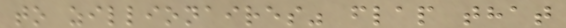to zillionaires" flap that
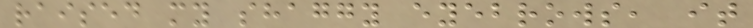raised my shaggy eyebrows, it
